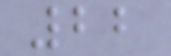22
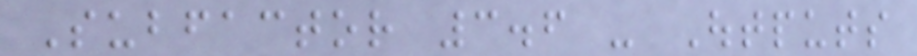Subfactor 3.6 - Outputs
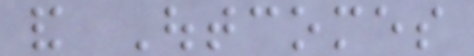and Outcomes
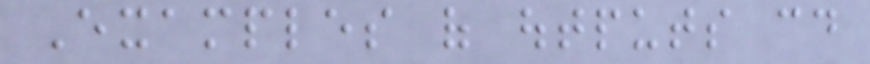Examples of outputs could
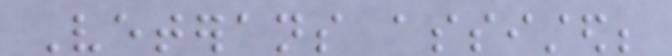Veterans assisted;
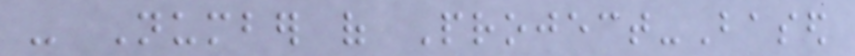- Number of Project-Based
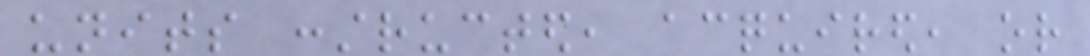units constructed, acquired, or
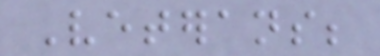Veterans;
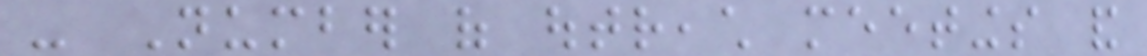- Number of outreach meetings and
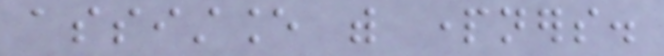assistance with partners.
